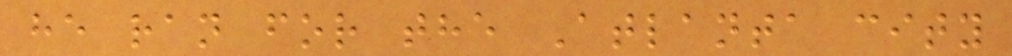he ran for the Atlanta city
